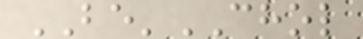BE'CHOL
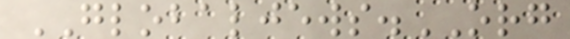GLOBALJEWS.ORG
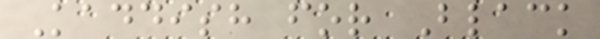Kaddish for Black
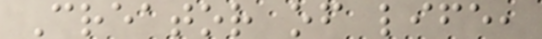Creator of life,
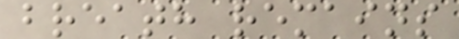breath remains
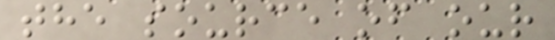the source of our
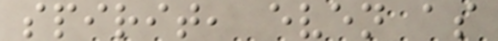spirit, even as
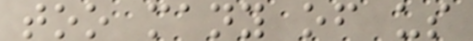too many of us
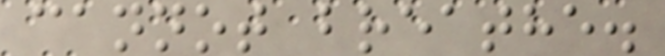cannot breathe.
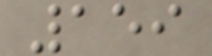159
